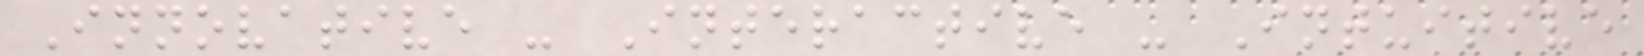Innovative - Interactive - Intuitive
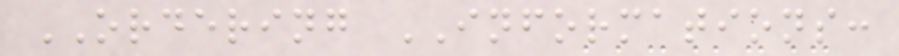ORDERING INFORMATIONS:
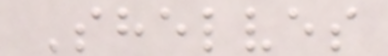Shelves
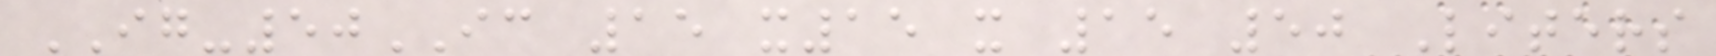IG-50IC 15 x15 x 15 50 Liters
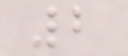2
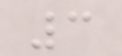3
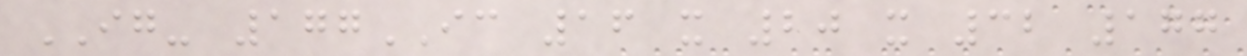IG- 177IC 16 x 20 x 32 177
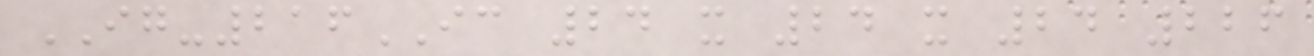IG-216IC 24 x 24 x 24 226
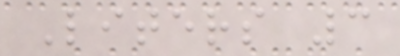Liters 3
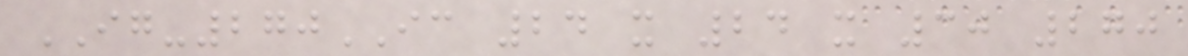IG-270IC 24 x 24 x 30 270
